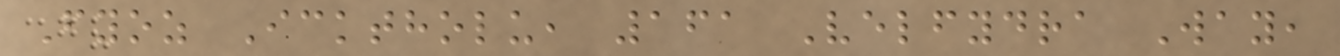Fyoz Icktholu, 161 Velfydra Way,
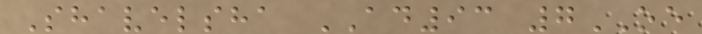Shavelsha AD93 7OE
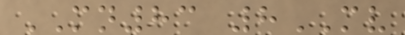MN83 8MV
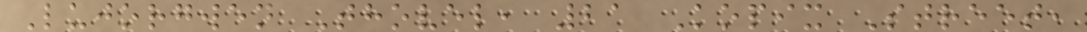Lujorgwen Thovel, 21 Kopix Street,
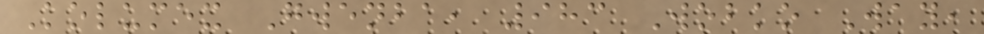Kolumex Gwenba, 983 Wobko Way,
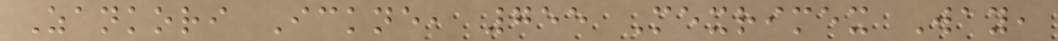Zankori Ickne, 755 Mexrimex Way,
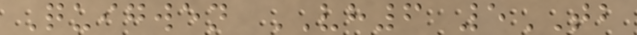Quigwen VH6 5TB
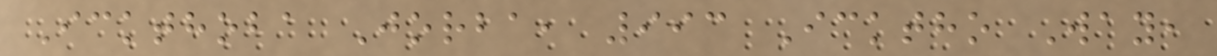Ickthoba Jorba, 993 Icktho Way,
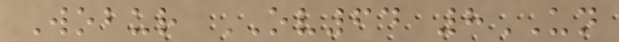Wobur OV64 8UN
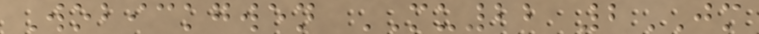Wobickgwen MU22 2JM
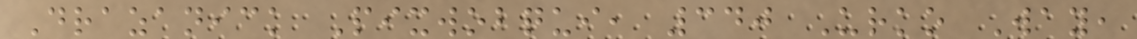Drazanick Pixwobqui, 340 Urko Way,
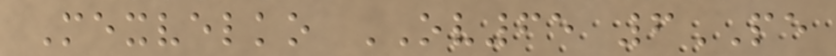Mexvelko OV65 6PE
